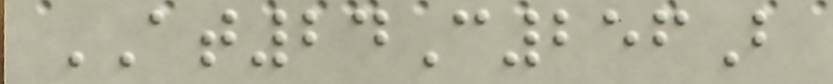AT24C256B
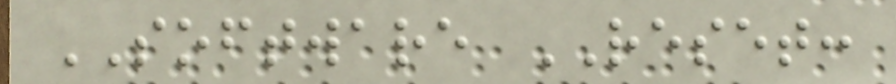SOFTWARE RESET:
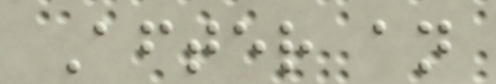After an
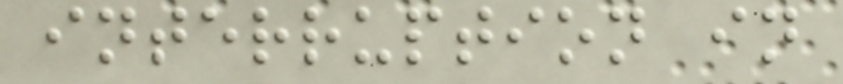interruption in
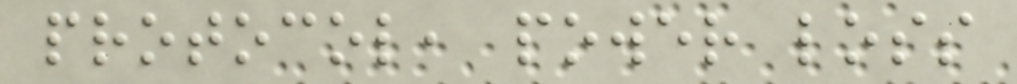protocol, power loss
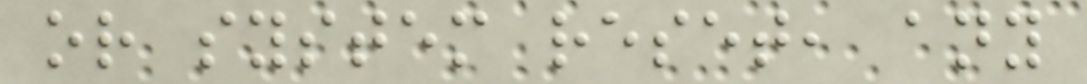or system reset, any
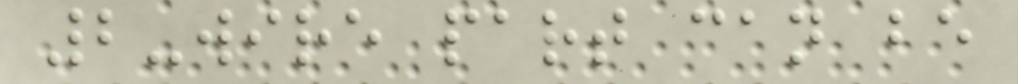2-wire part can be
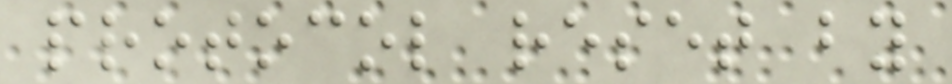protocol reset by
